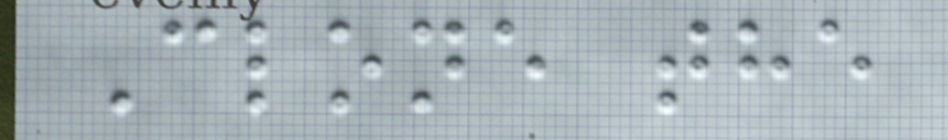Clone the
